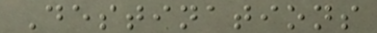Destinations
